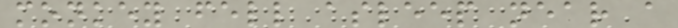monkey fell asleep near a
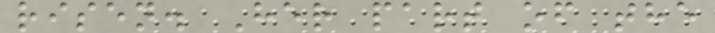risen. Her part of the
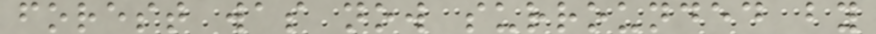forest was now surrounded by
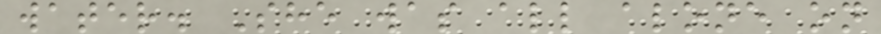water. She was all alone on
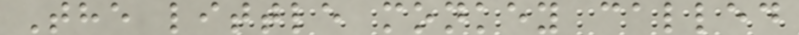The little monkey called
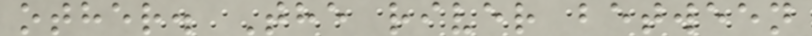other. The river between
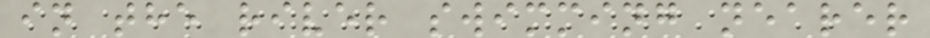in the river swimming nearer
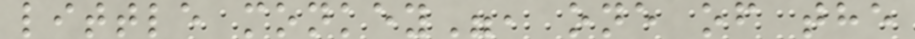little monkey", one of the
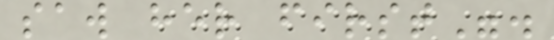saw her first".
